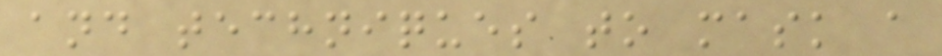and techniques to mask a
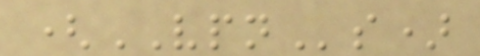(VPNs)
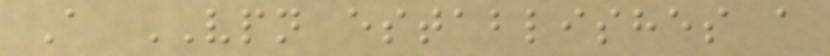A VPN establishes a
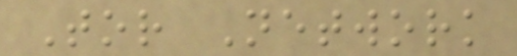Tor Network
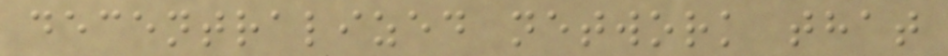decentralized network that
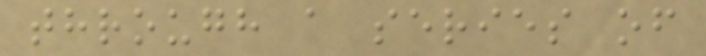through a series of
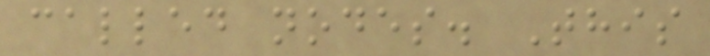called nodes. This
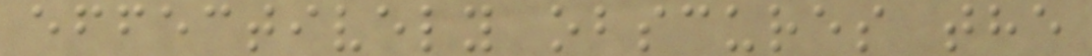effectively obscures the
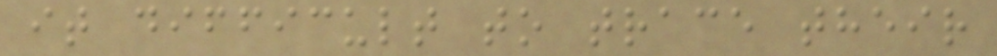it difficult to trace their
